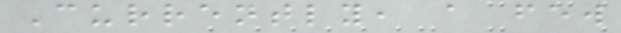Currently, a few
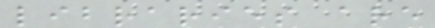libraries are
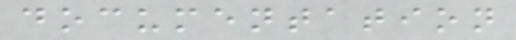documentation
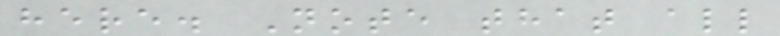here. Note that all
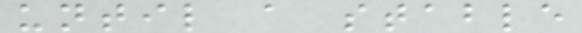until a stable
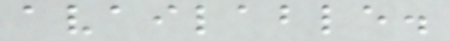available.
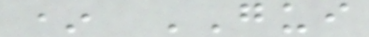* GUI
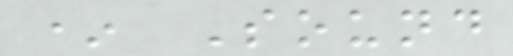* Sound
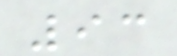93
